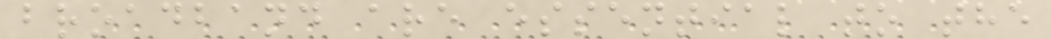broadband are essential to the
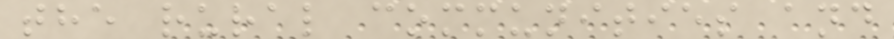the rural communities and
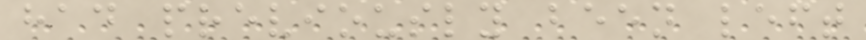had previously been left
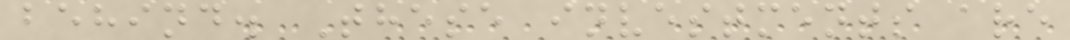behind. These investments are
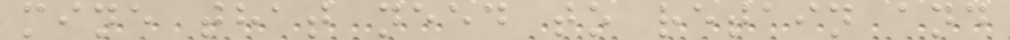mine that need to retain and
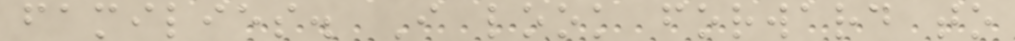families. I look forward to
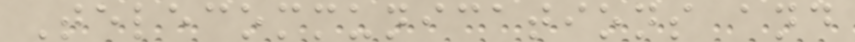Telecommunications and
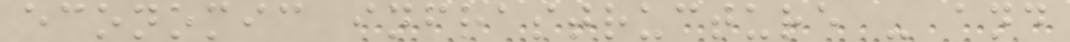economic infrastructure - and
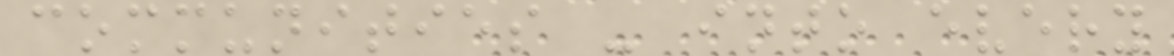communities - into every
